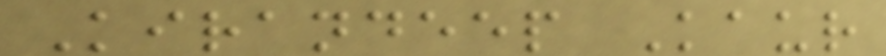Kirandeep Kaur
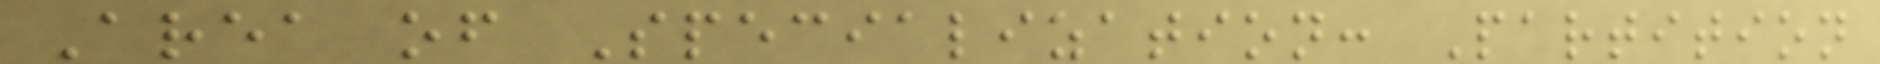Area of Specialization: Partition
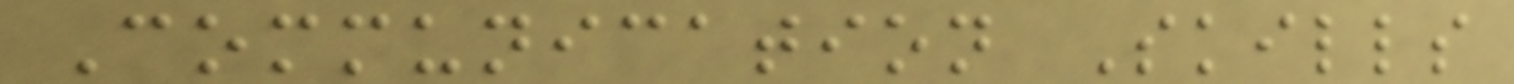Communication Skills
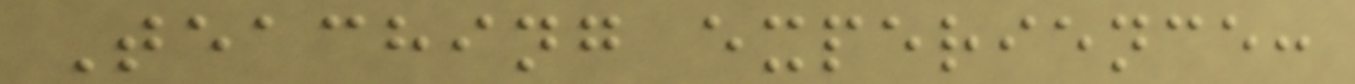Teaching experience:
